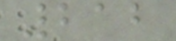212
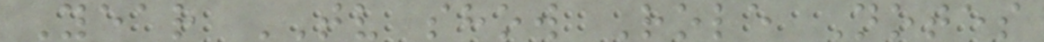Year TV show Role Notes
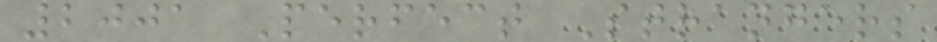2001 Perfect Strangers
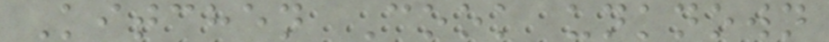Kitchen Cook unknown
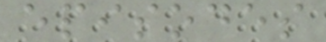episodes
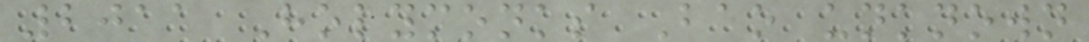2011 Holymonks Bao unknown
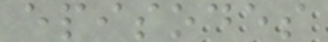episodes
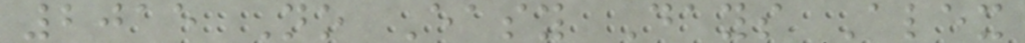2015 No Easy Days Alex
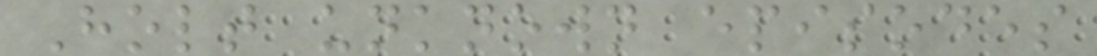Holt unknown episodes
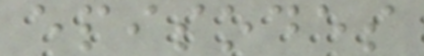episodes
